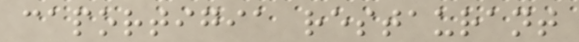caportigia restaurant
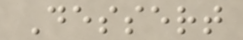Dessert
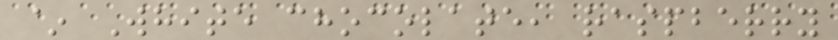~ White chocolate, raspberry
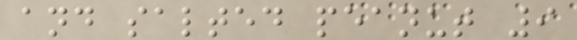and salted peanut 9
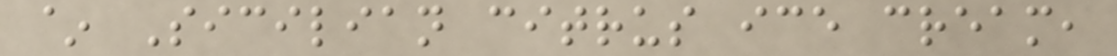~ Sicilian citrus ice cream,
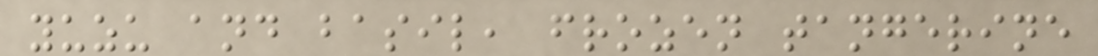yuzu and basil, frozen tangerine
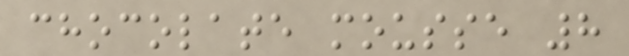chocolate mousse 8
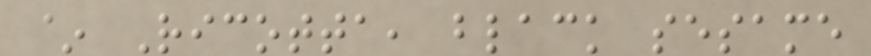~ Ricotta, black sesame
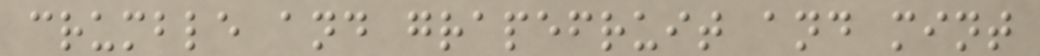crumble and grapefruit and mint
